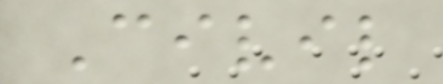Civil
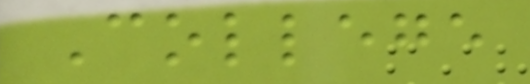College
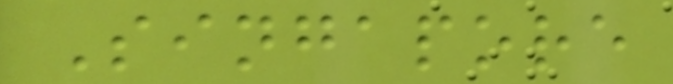Singapore
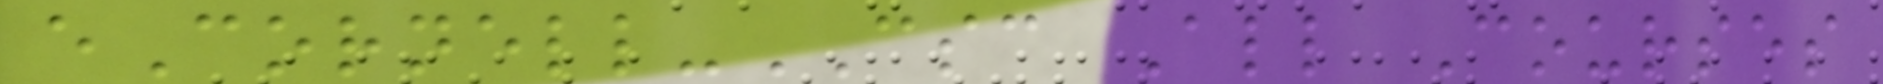eCornell-CSC All Courses
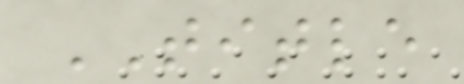TITLE
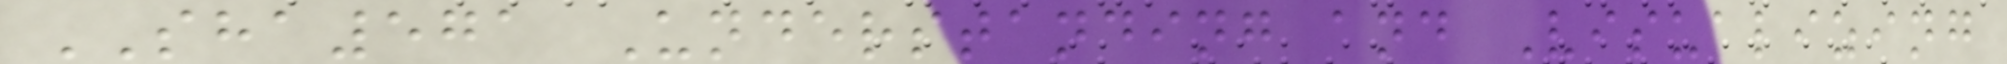SHA571 Understanding and Visualizing
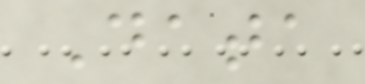Data
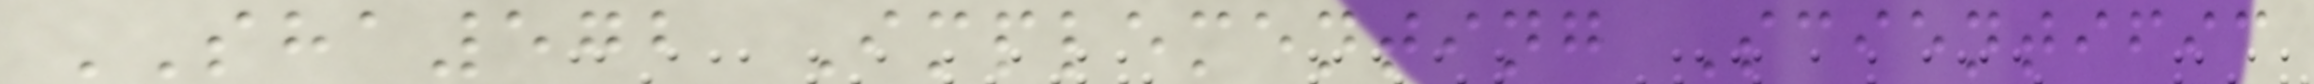SHA572 Implementing Scientific
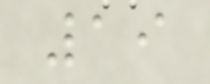19
